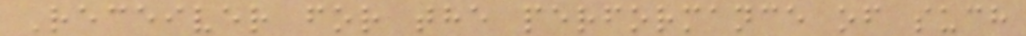Receiver for the performance of such
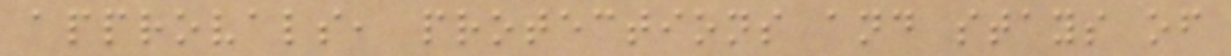approvals, protections and stays of
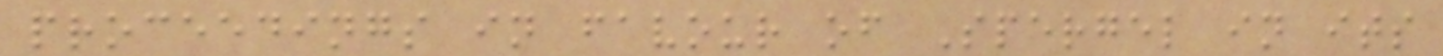proceedings in favour of Spergel in its
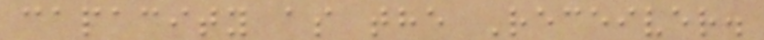capacity as the Receiver.
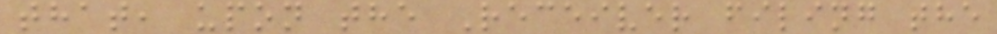that, upon the Receiver filing the
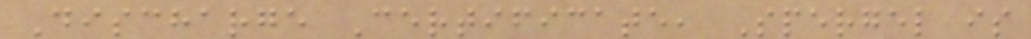Discharge Certificate, Spergel is
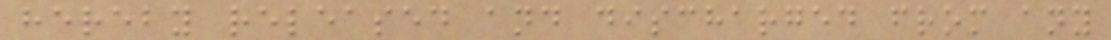hereby released and discharged from any
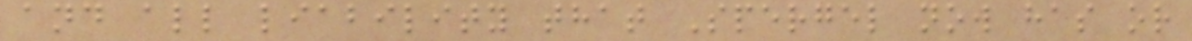and all liability that Spergel now has or
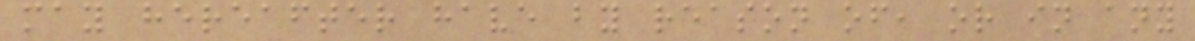may hereafter have by reason of, or in any
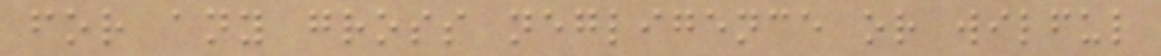for any gross negligence or wilful
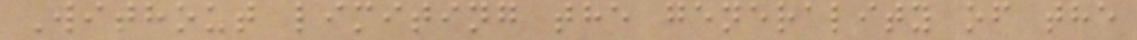Without limiting the generality of the
